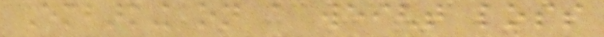Embarking on a weight loss
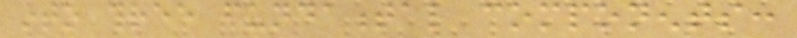into three fundamental components:
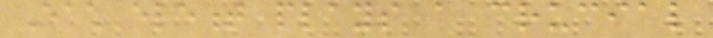Each element plays a crucial
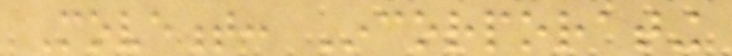Movement: Incorporating
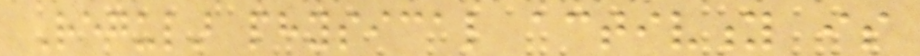Regular physical activity is
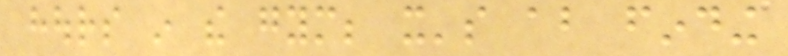hours in the gym; it's about finding
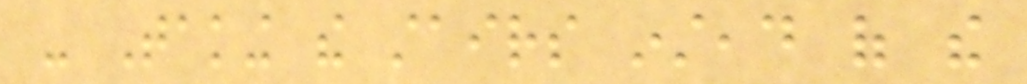- Taking the stairs instead of the
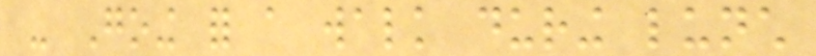- Going for a walk during lunch
